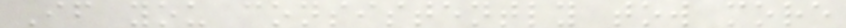If you consistently tow more
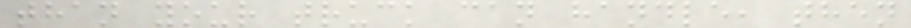than your truck can handle, then
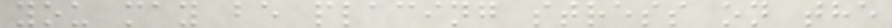you may be placing stress on the
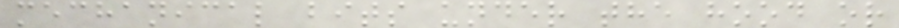mechanical bits under the hood or
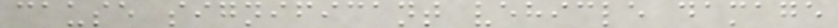cause significant vehicle damage
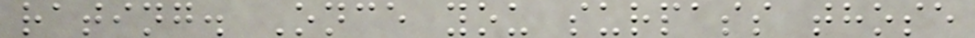rating. Once you surpass those
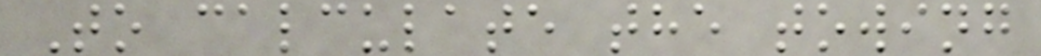To calculate the towing
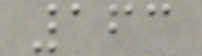163
